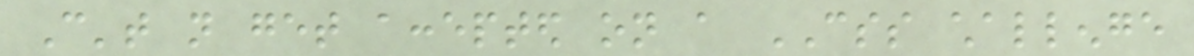Can't not get accepted on a CSS challenge
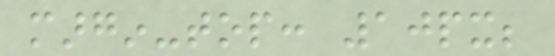margin-top: 10px;
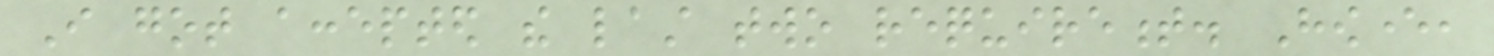I got accepted the last two requirement. However,
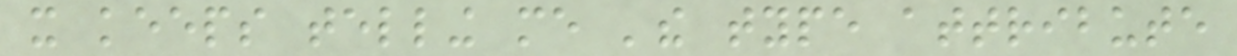it keeps telling me 'the type attribute
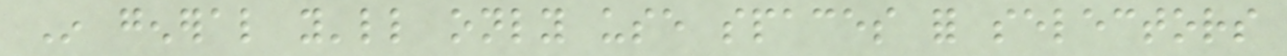In general you'll only use spaces for selectors
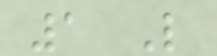1 Like
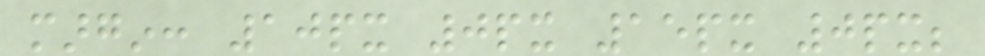margin: 10px 0px 15px 0px;
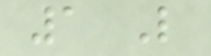1 Like
